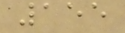155
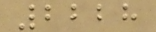2228
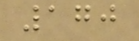170
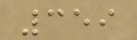359
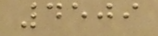4509
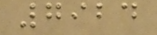7924
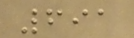691
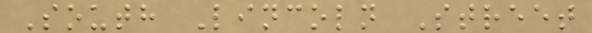South Lincoln Street
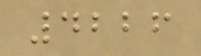4226
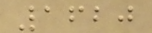1620
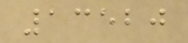13520
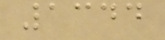1344
